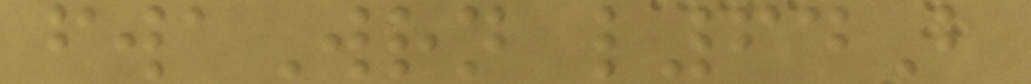fwaWrn l64B
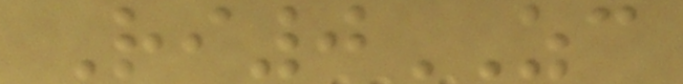Ri0ZC
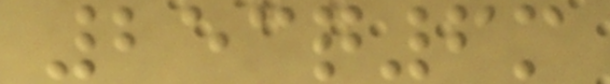253q6m
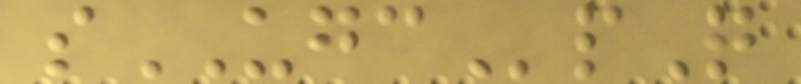sUGCpQ
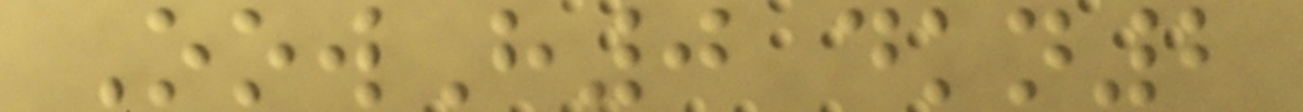OowH0 dkn2
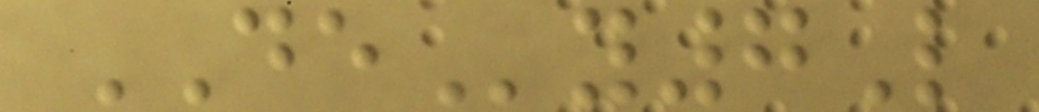DEy7L
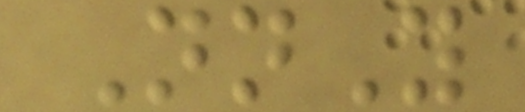NnY
